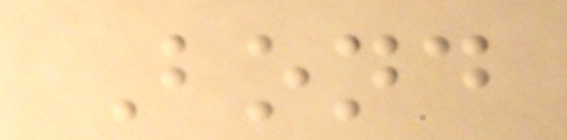Bond
